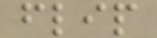flip
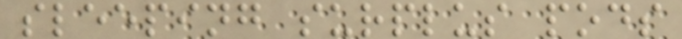sleeping surplus pods
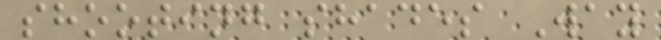shooting shades Way
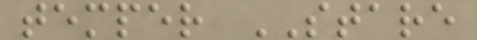temper STARE
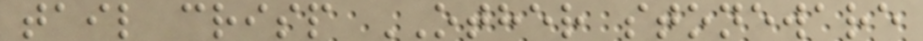tail crisp OTHER stoneware
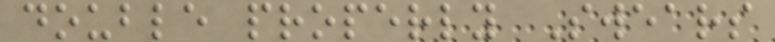double properly Swears
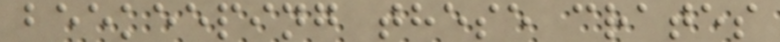beekeeping these crates
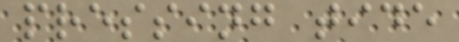pressing tide
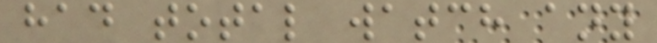had total watch any
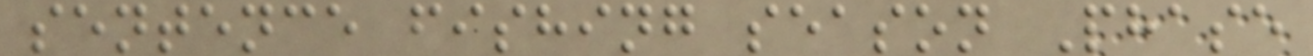sentence fishing season Phase
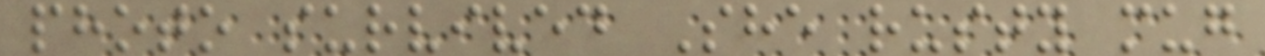photo survived She rusty mug
